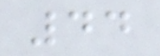44
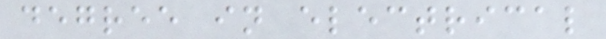degree in electrical
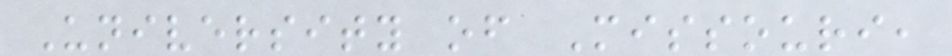University of Missouri,
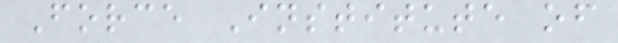Force Institute of
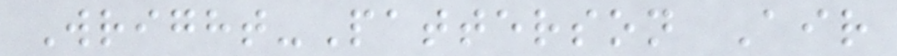Wright-Patterson Air
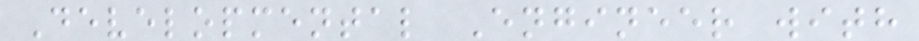Developmental Engineer with
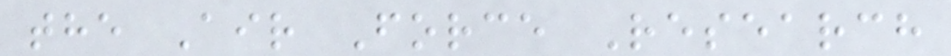the Air Force Research
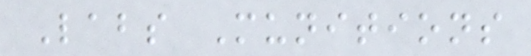Labs Munitions
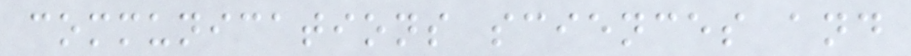communications sciences and
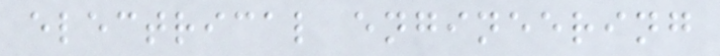electrical engineering
